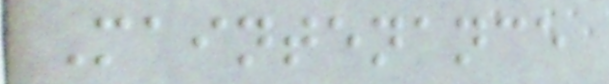Maintenance
